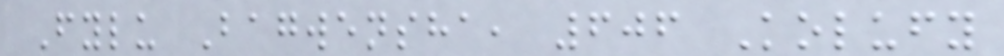Fylu Bagwensha, 606 Kolufy
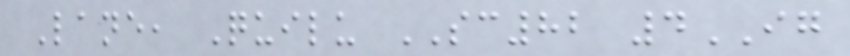Lane, Quilu SC82 4IG
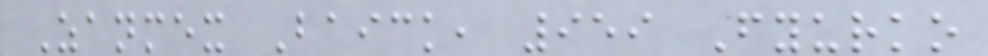Zanmex Baick, 959 Fyurko
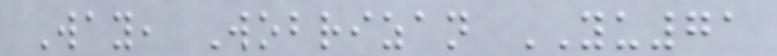Way, Wobrizan YU71
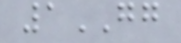1GG
